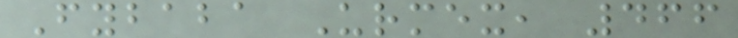Fybaba Urmex, 466
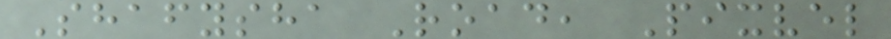Shafysha Road, Pixvel
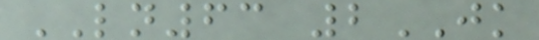LN63 2JK
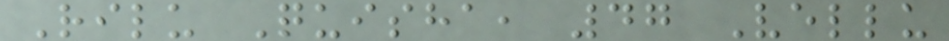Rilu Quisha, 47 Vellu
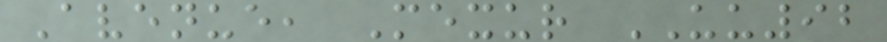Avenue, Mexur UU92
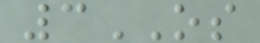3OS
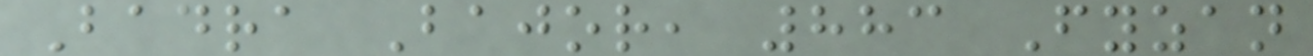Badra Bajor, 883 Fyzan
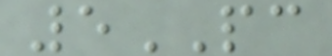5PC
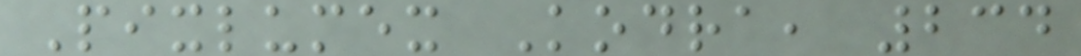Pixlumex Kodra, 234
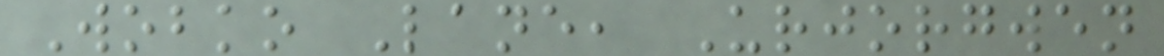Wobko Lane, Urjorgwen
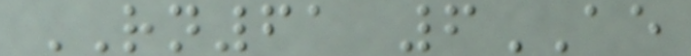RN61 6AE
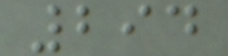294
